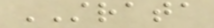STRATA
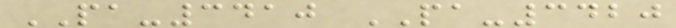PA-3410 PA-3420
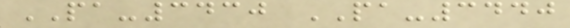PA-3430 PA-3440
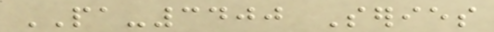PA-3400 Series
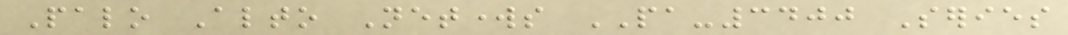Palo Alto Networks PA-3400 Series
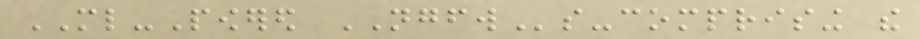ML-Powered NGFWs-comprising the
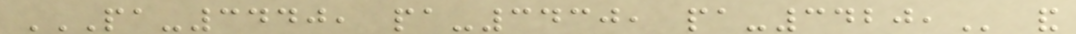PA-3440, PA-3430, PA-3420, and
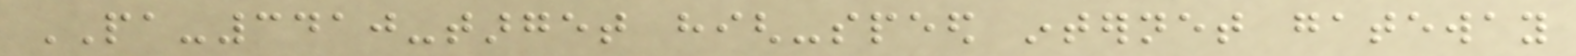PA-3410-target high-speed internet gateway
